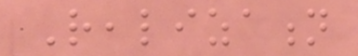Realization
